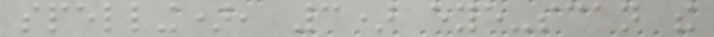spelling), 3) eye-scan the
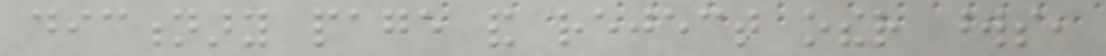dictionary page and reject other words,
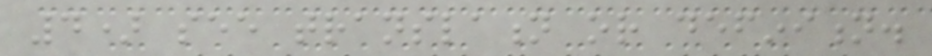4) see translation or definition.
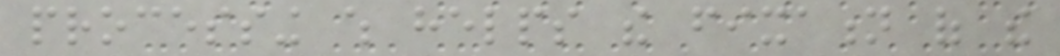processing which helps the fixation of the
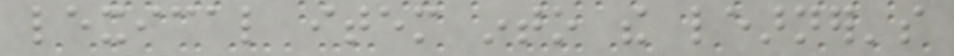lexical item into the learner's
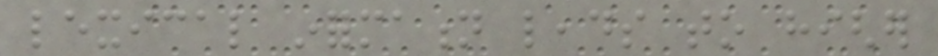lexical information leads to higher
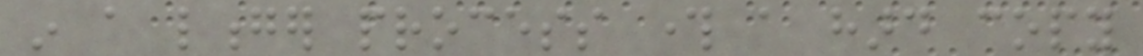in a longer process through a hard copy
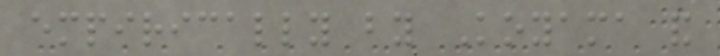empirically by Koyama and
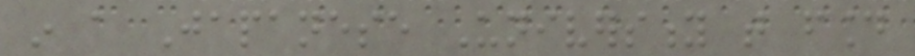in a Japanese University that found
